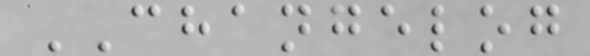CHANGELOG
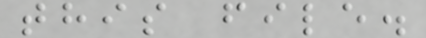this file.
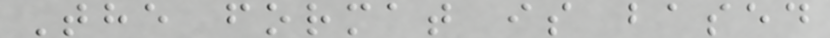The format is based
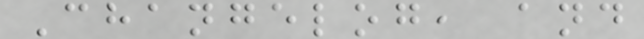Changelog, and
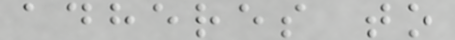adheres to
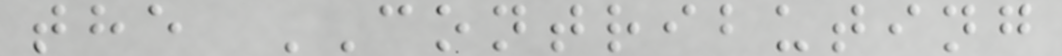the CONTRIBUTING
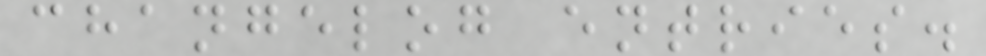changelog entries.
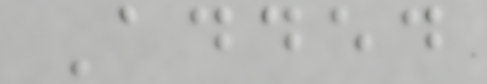Added
